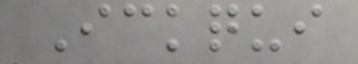Ickqui
